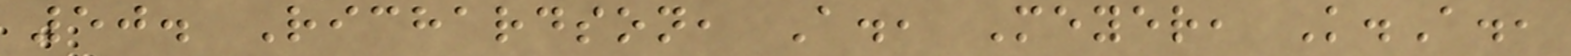50. Richardson, A., Meyer, K.A.,
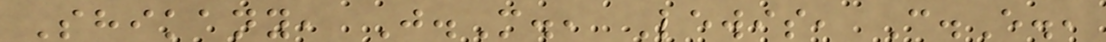Shikany, J.M., Lewis, C.E.,
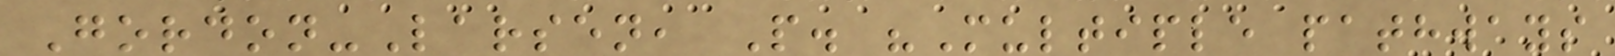Gordon-Larsen, P. "Multiple pathways
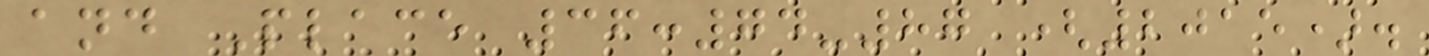and Place 36:74-87 (2015).
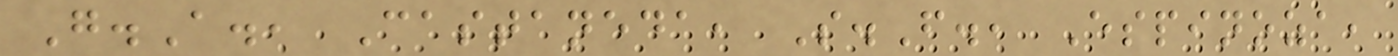G.A., Castaneda, S.F., Espinoza,
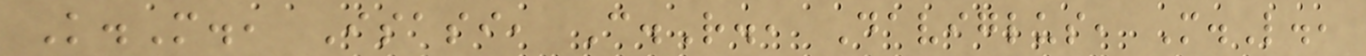K.M., Isasi, C.R., Daviglus, M.L.,
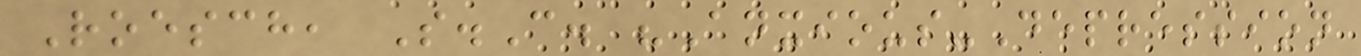Roesch, S.C. "Anxious-Depression
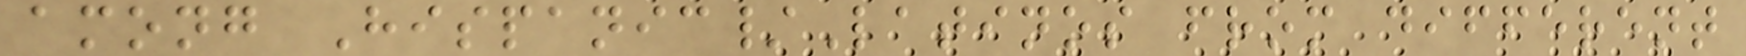among Hispanic/Latinos from different
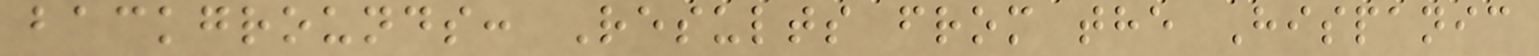backgrounds: Results from the Hispanic
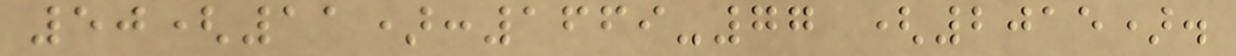50(11):1669-77 (2015).
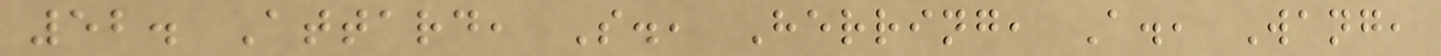52. Attard, S., Herring, A., Wang,
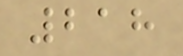218
